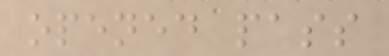opened pass
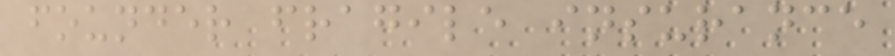founder fragile insurance
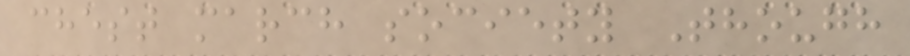chest march society Though
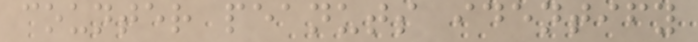counter peanuts identify
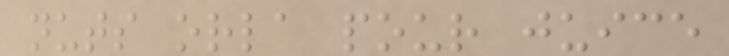nuts orla pour juice
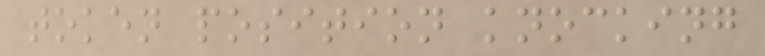token position knocking
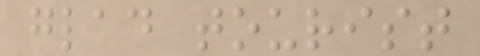glad tourist
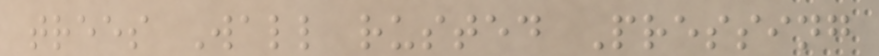trees Wall rusted Pressing
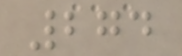274
